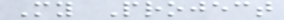My Project
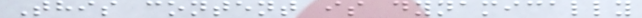This content is dynamically
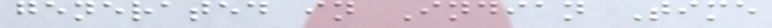generated in Indian Time
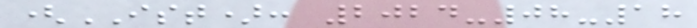(IST): 2024-08-18
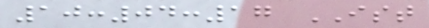10:04:17 IST
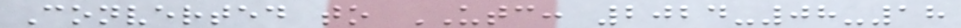Converted to UTC: 2024-08-18
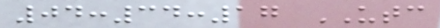04:34:17 UTC
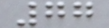77
